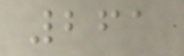261
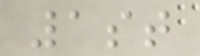1st
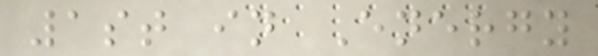1st in Energy
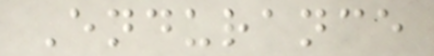Endurance
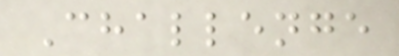Challenge
